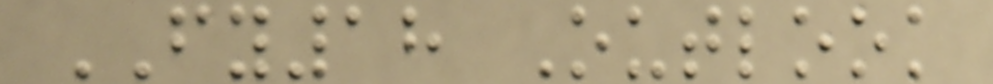FY18 Outlook
